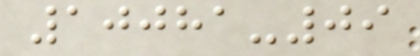10081-09
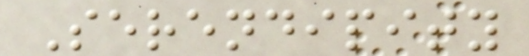Serendipity
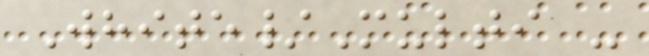White/Multi -
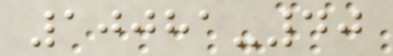10081-40
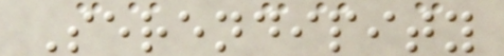Serendipity
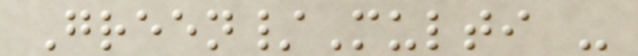Green/Multi -
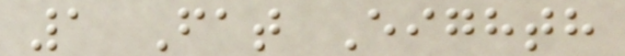1 Fat Eighth
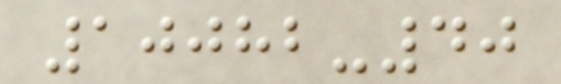10082-40
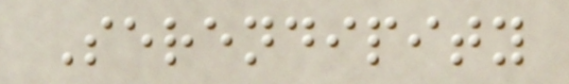Serendipity
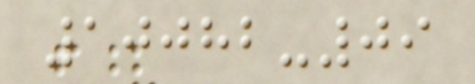10082-09
